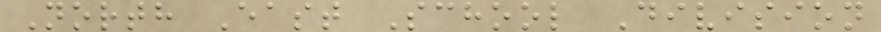North East School Division
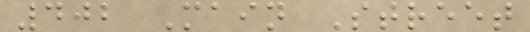402 Main Street
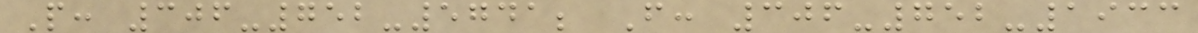P: 306-752-5741; F: 306-752-1933
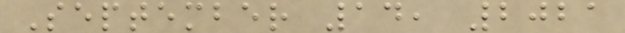September 14, 2021
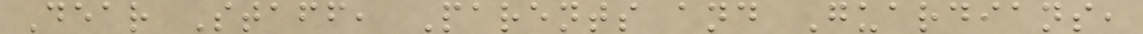Dear Staff, Parents and Guardians,
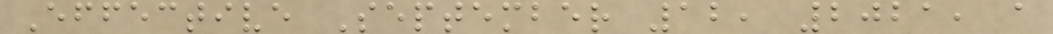Effective September 12, 2021, a
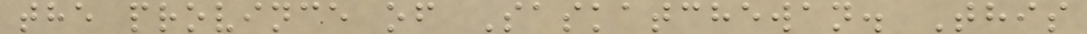the province of Saskatchewan. This
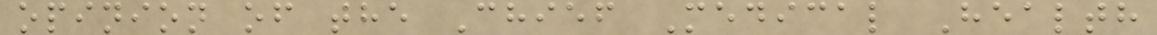opinion of the Chief Medical Health
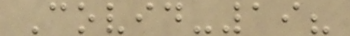Covid-19?
